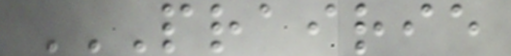PRAIRIE
